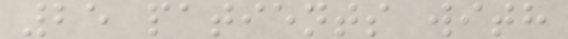25 patients with
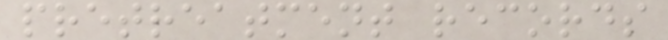pretreatment records
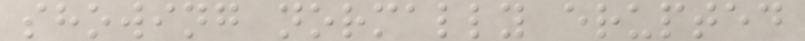showing normally erupted
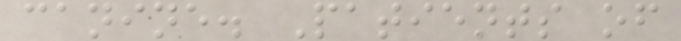canine. Patients of
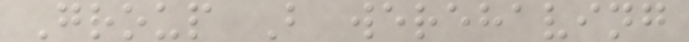Group B werehaving
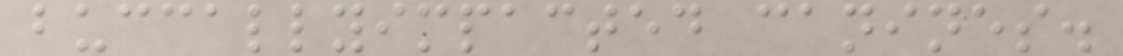buccallyimpacted canines.
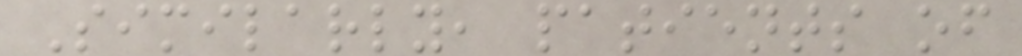Similarly, patients of
